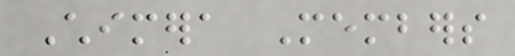Chimera Members
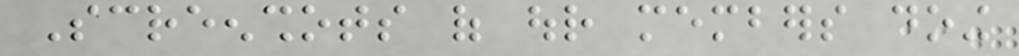Screenshots of our members doing
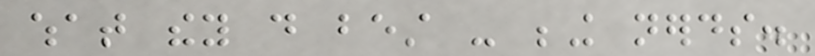what they do best - being nerds.
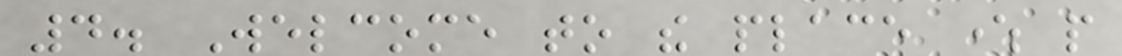4. Welcome to the place where people
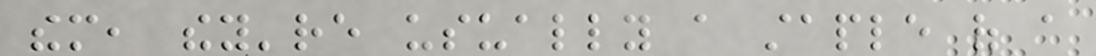them, they're usually a staple of a
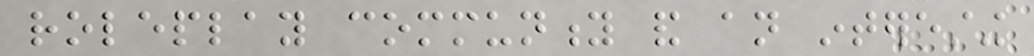roleplay community and an interesting
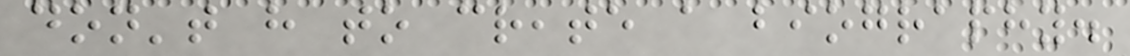don't have to create a biography.
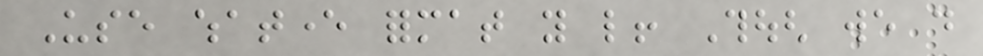Use whatever format you like! Though we do
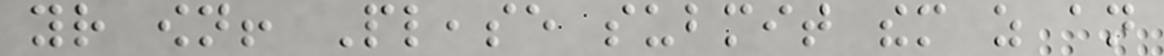your own! Please submit them as an
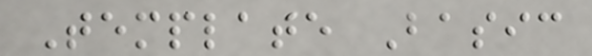Template Basic
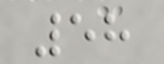58
